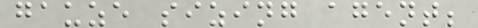gauze sizing agent;
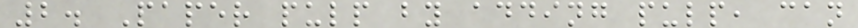2. Paper pulp by adding pulp, can
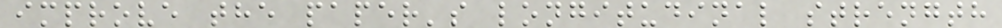improve the paper's longitudinal strength
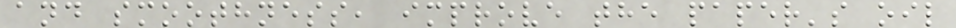and smoothness, improve the paper's oil
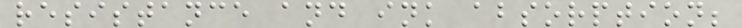resistance and ink absorption;
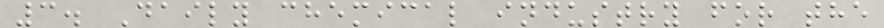3. Daily chemical industry for the
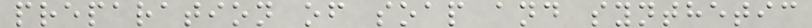preparation of soap and synthetic
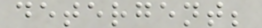detergent;
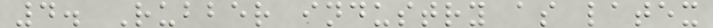4. Rubber industry as latex
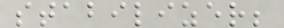stabilizer;
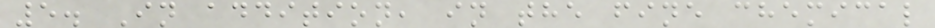5. In addition, in the fine chemical
